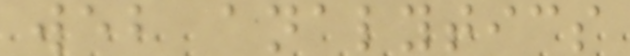web analytics
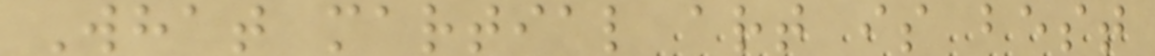What martial art is best
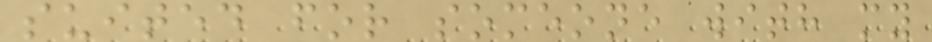suited for someone with my
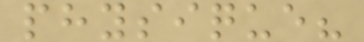physique?
